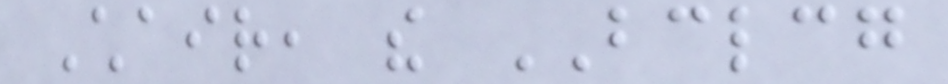Chair, the BCLCG
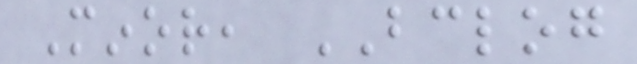Minor, BCLOG
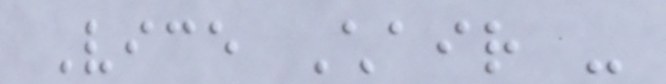Vice Chair -
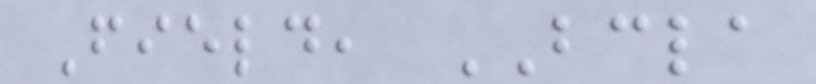Field, BCLA
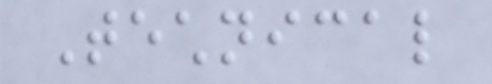Technical
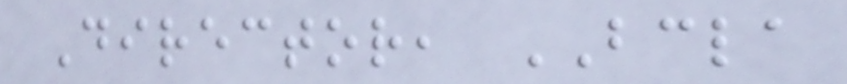Director, BCLA
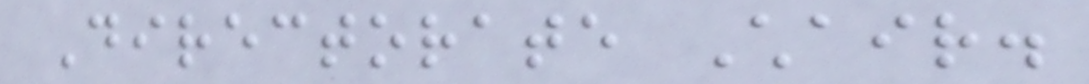Directorate Chair.
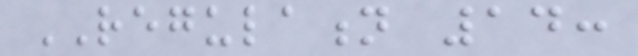REGULATION 14:
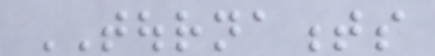TOURNAMENTS
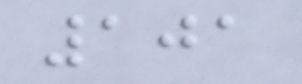101
